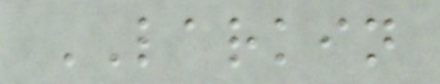LARKIN
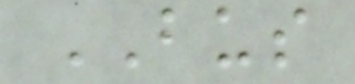BUS
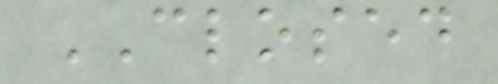CLOSED
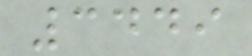3449
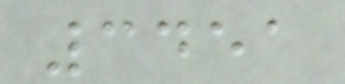3451
